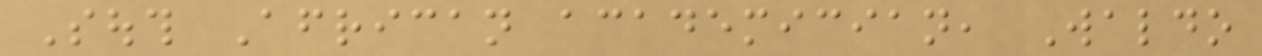South African academician, Waldo
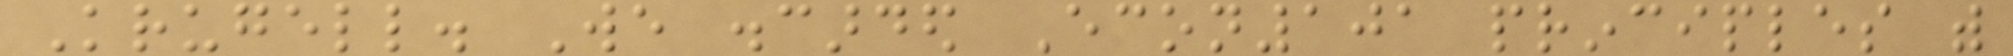Krugell. We discarded Econ101 principles with
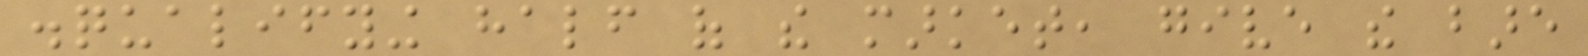disqualifying half of the market, give the bare
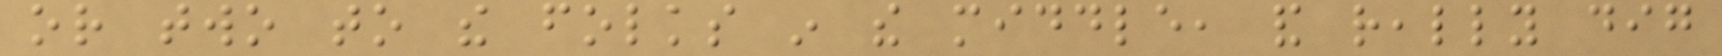or two to the folks in the middle, and really dig
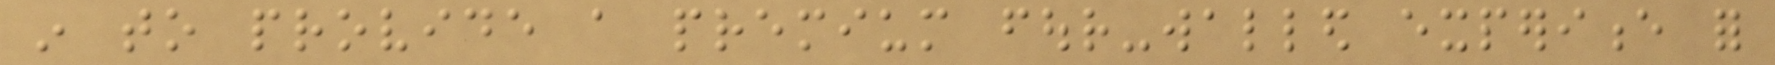in to provide a premium four-walled experience for
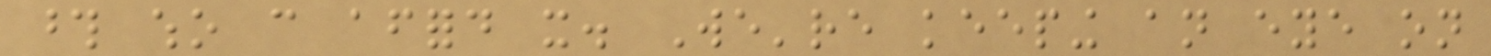those who can afford it. We're keeping an eye on
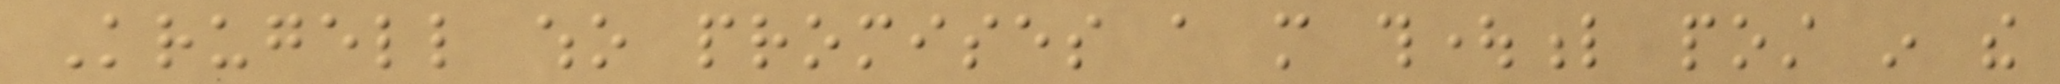Krugell who promises a more thoughtful post in the
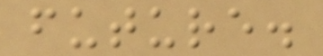future.
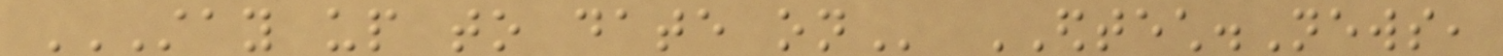STAY UP TO DATE ON EDTECH.News,
